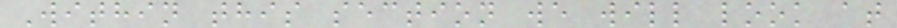Within this section we will look at
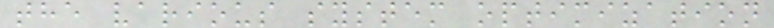the various system optimization
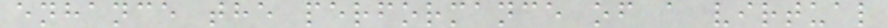enhance the performance of a virtual
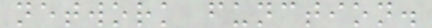network function.
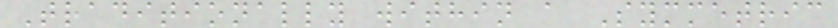Traditionally within a Symmetric
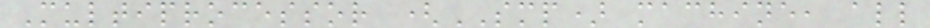Multiprocessor (SMP) machine, all
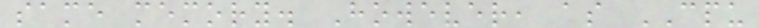same memory. However, as CPU
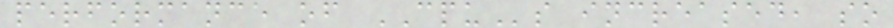performance of CPUs increased, so
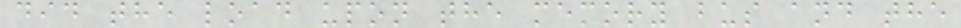did the load upon the memory bus and the
